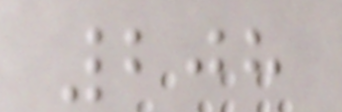208
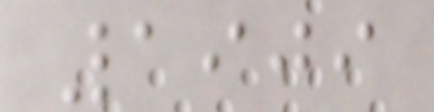1909
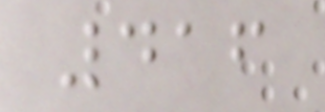416
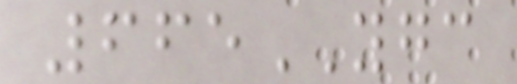665YGC
